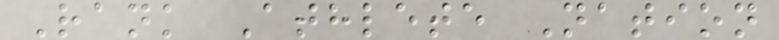Rank Athlete Nation
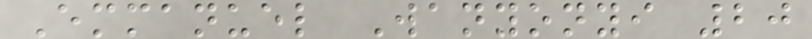Emmanuel Wanyonyi 20
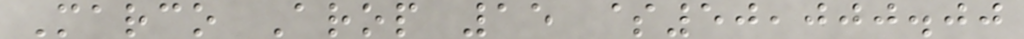Marco Arop 15 $50,000.00
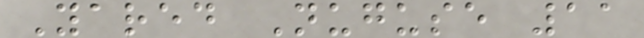Yared Nuguse 11
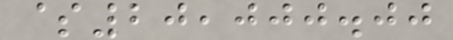$20,000.00
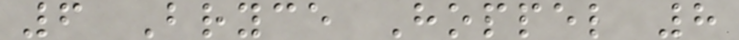6 Bryce Hoppel 8
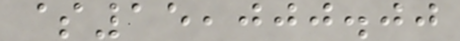$15,000.00
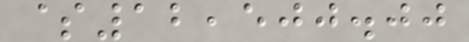$12,500.00
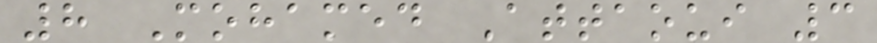8 Mohamed Attaoui 3
